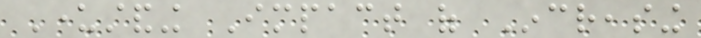Understanding Impact of Increasing
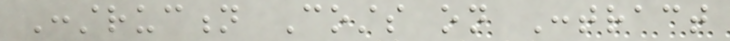Construction Costs on Contract
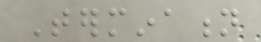Termination
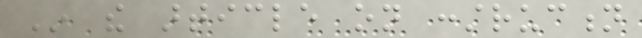In the article on construction
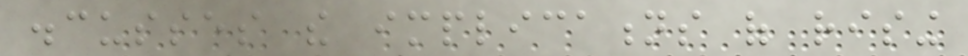discusses the implications of rising
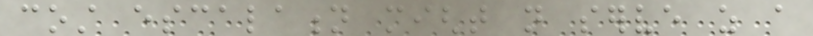cost escalation might not serve as a
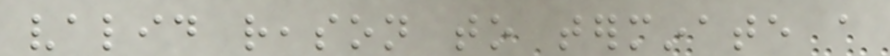valid reason to terminate a
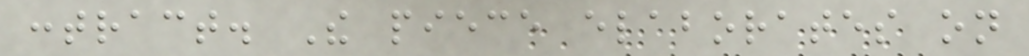contract. The piece elaborates on
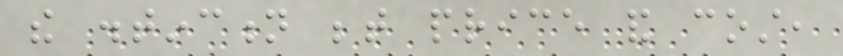the distinction between price and cost,
